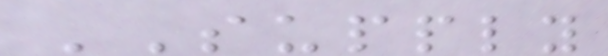SUPPLY
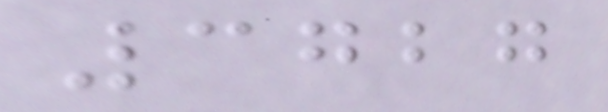3727
